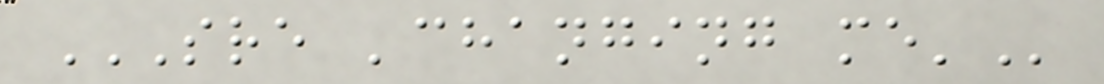SRE 'CHANGING ME'
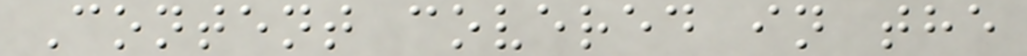Content covered in the
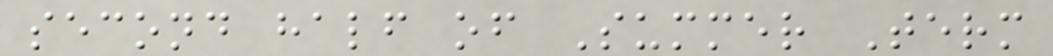second half of Summer Term
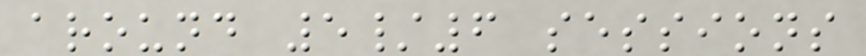around 5/6 sessions
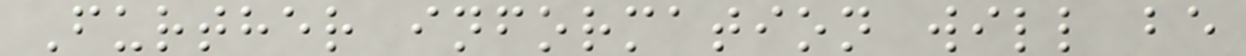Further information will be
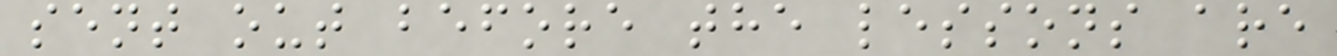sent out before the lessons are
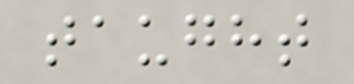taught
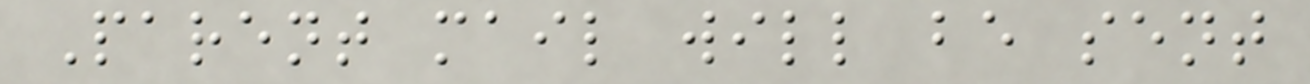Parent mail will be sent
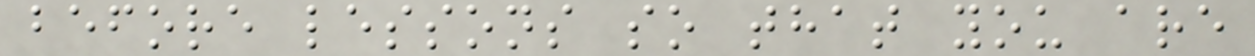before lessons so that you are
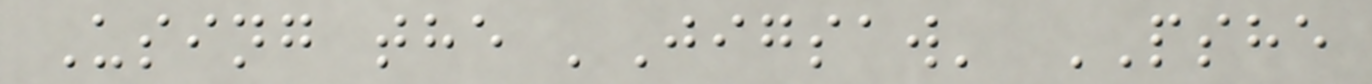Using the 'Jigsaw' PSHE
